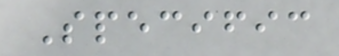Specific
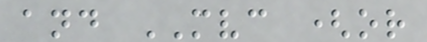and MVC (or
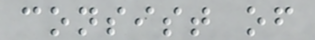consist of
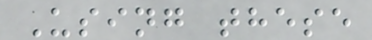Using these
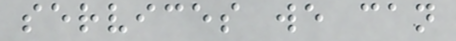services we can
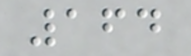164
